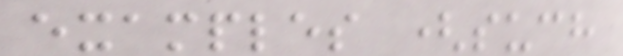examples (such
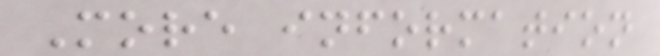More information
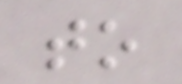to
